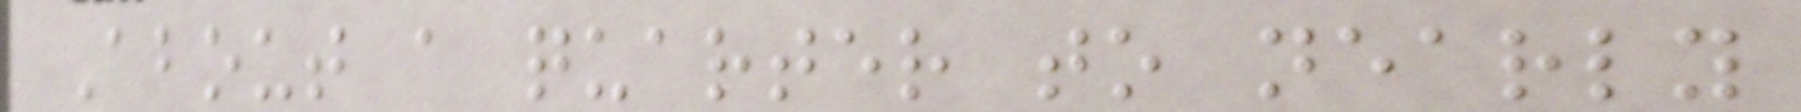About a quarter to nearly
